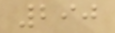290
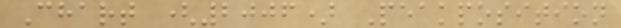Chart (2006) Peakposition
